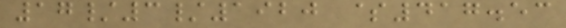17/3/1920 $417.53
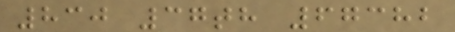830 37th 67382
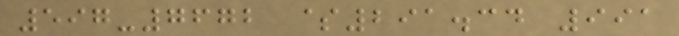597-7672 $291.34 991
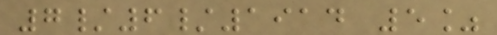7/6/1914 5%
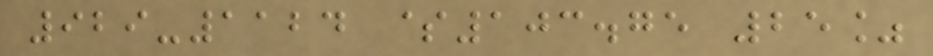929-1124 $103.75 25%
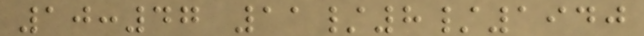10:47 11/8/1940
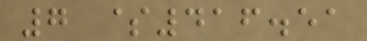7 $416.51
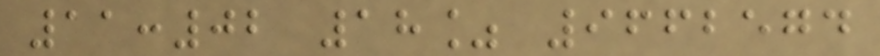11:02 18% 9662574
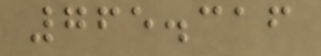765.316
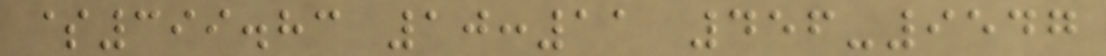$399.83 10:11 456-9547
